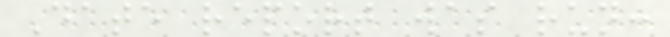Date report was run:
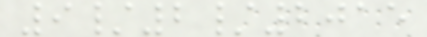9/2/2015
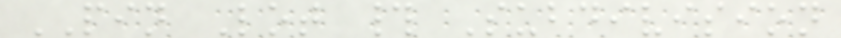PIN Lot # Subdivision
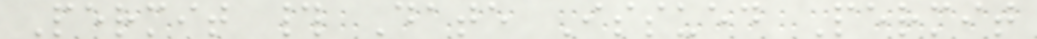Permit # Date Issued Permit
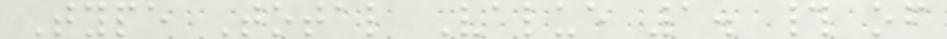Type Total Value 1. # of
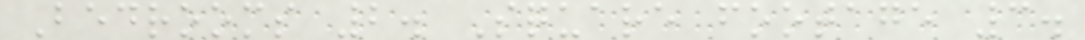Bedrooms 2. Square footage 3.
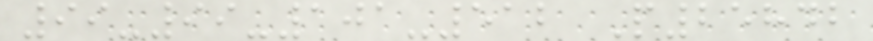99-99-101-512 P25842
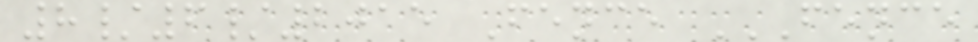8/6/2015 Fence FENCE
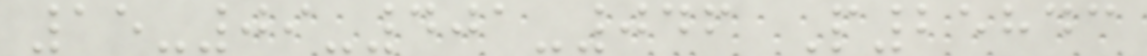15-09-401-046 P25843
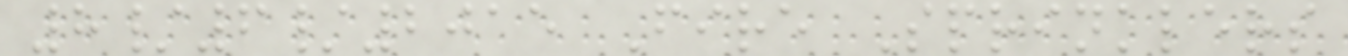8/6/2015 Fire Sprinklers
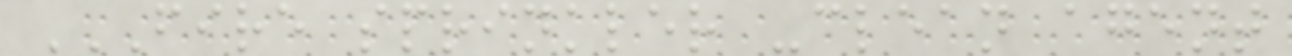FIRE SPRINKLER -CLEAN AGENT
